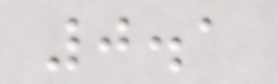0.1
